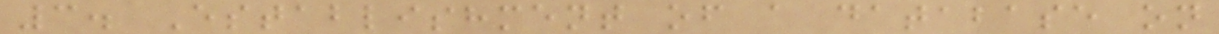3. Establishment of a database on
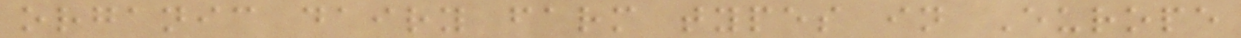organic dairy farm types in Europe
